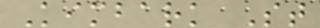Kimbark St
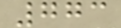773
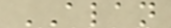ALAN
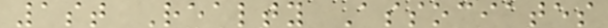1st Realty Associates
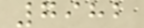7982
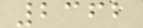2362
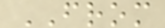FROM
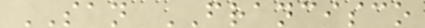SAN FRANCISCO
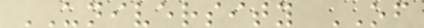UNIVERSITY OF
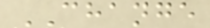CHANGE
